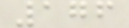176
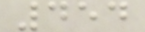454
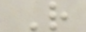R
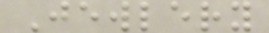Jewlery
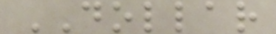DOLLAR
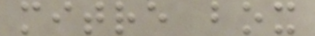mitre box
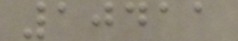10411
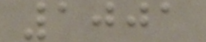1001
